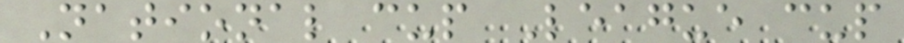National cup League cup
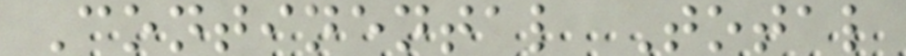Continental Total
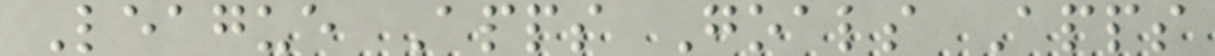League Apps Goals Apps
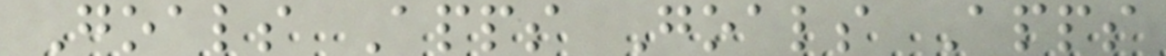Goals Apps Goals Apps
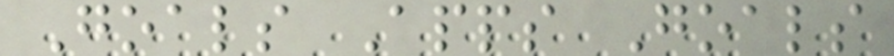Goals Apps Goals
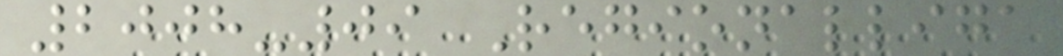2008-09 Regionalliga
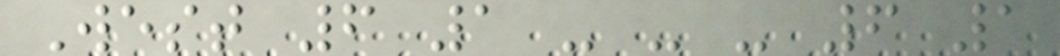West 6 1 - - - 6 1
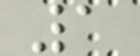1
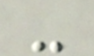-
